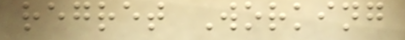regret Working
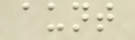aunt
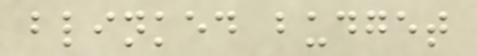blinked budget
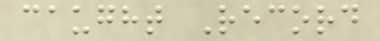caught Record
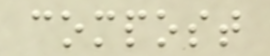compost
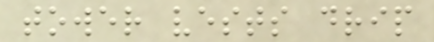tower vests drip
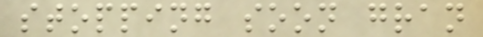stopping soon gran
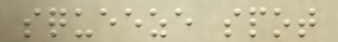squeeze spot
